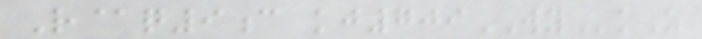R@q9c kj709WYkZ
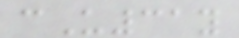cU31y
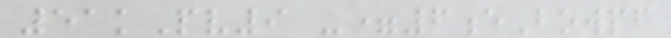51kPv9 -=6eBowpf
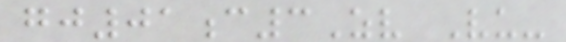gj01c3Zv Vu-
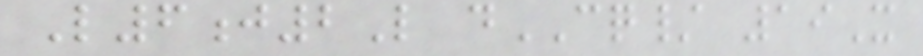L6j2L dCQ/ 19X
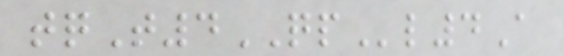tqT4QPl4A
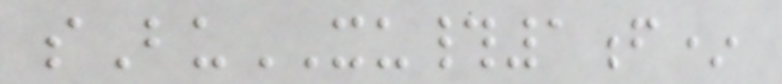sBuXU#1f*
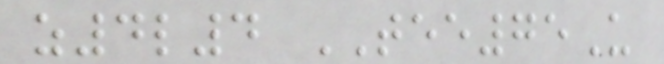z4l4 TEE75U
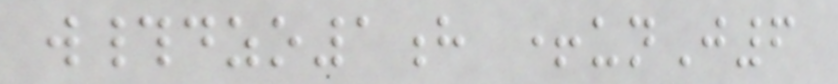w#dzo1h +unJ6
